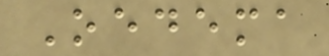Oedema
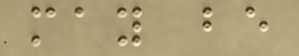may be
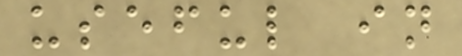useful in
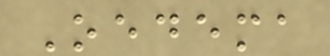Oedema
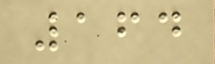164
